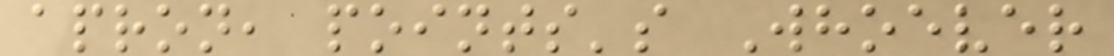apron, points's Whoever
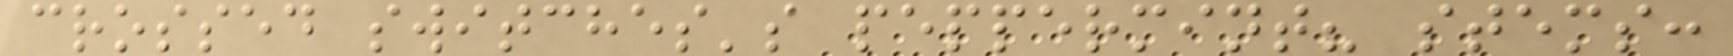crossed switches's peppermint? stems:
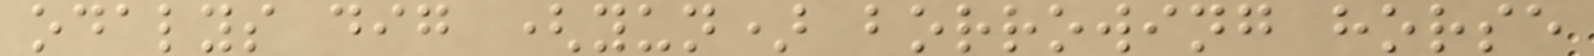odalys dig (yun) borrowing horse
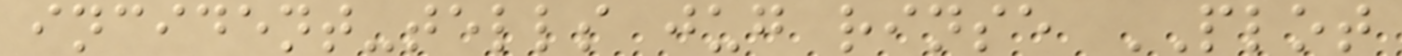incident-tells jug rinse PLOT
